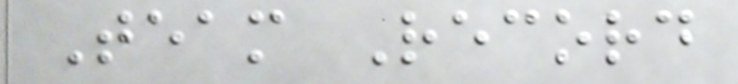Team Record
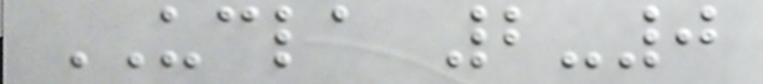UCLA 2-0
